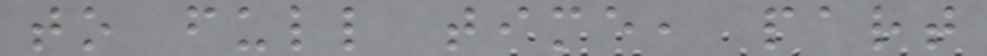to full time, part
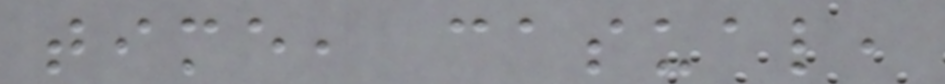time, casual,
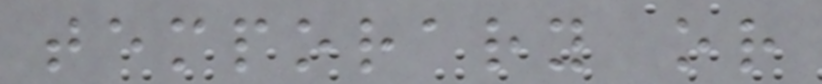temporary or
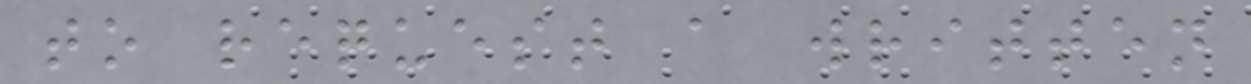to request a written
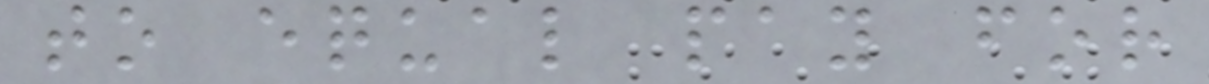to equal pay for
